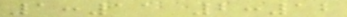1:11 2:12
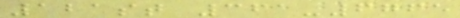121st 361-6765
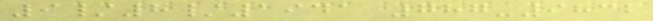9/8/1941 787-9832
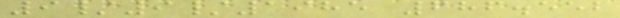9/9/1985 686.552
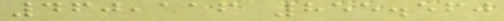460,116 855.560
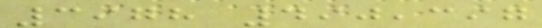3978 490,397
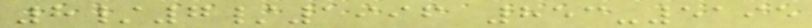8/7/1996 853-5195
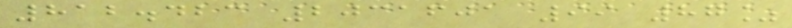812.423 2031601 99 87%
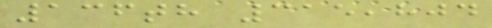136th 315,804
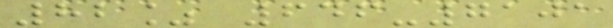82% 646-7101
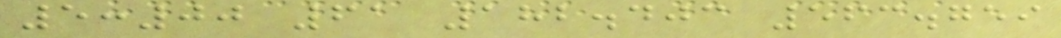5:00 61 182.403 563.759
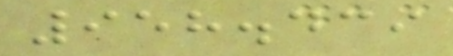958.439
